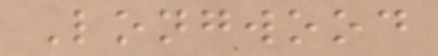Longwood
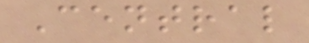Central
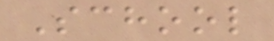School
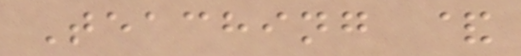Teaching &
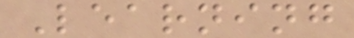Learning
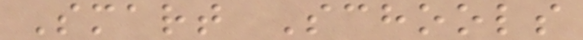Smart Schools
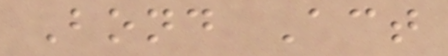Bond Act
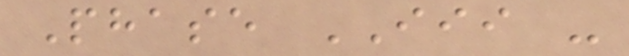Phase III -
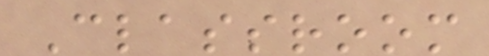Classroom
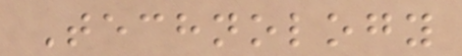Technology
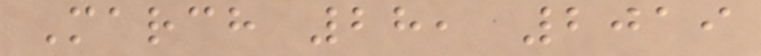March 28, 2019
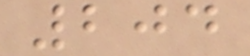204
